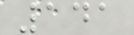141
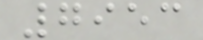7953
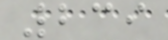239
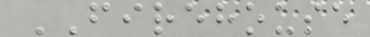FIREHOUSE
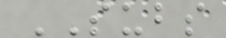SUBS
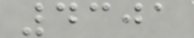4301
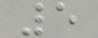5
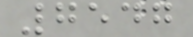7547
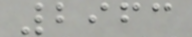2963
